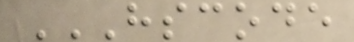HSCODE
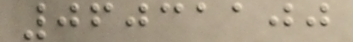06031100
